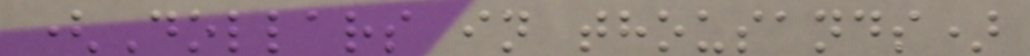(Dollars in thousands)
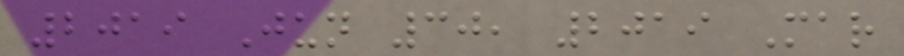2019 Jun 30, 2019 Mar
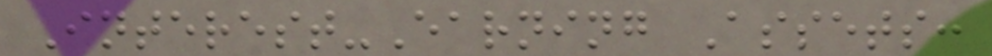Interest-Earning Assets:
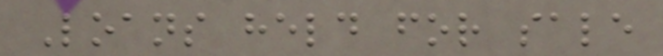Loans held for sale
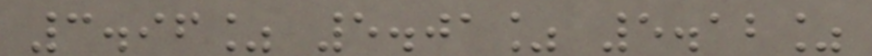3.96% 5.01% 5.12%
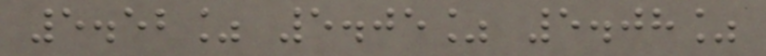5.52% 5.05% 5.08%
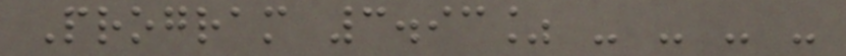Program 3.93% - - - -
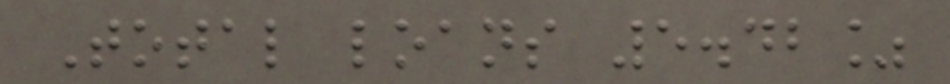Total loans 5.42%
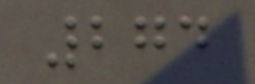274
